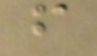f
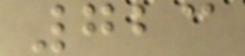723
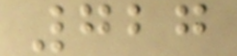727
